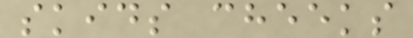skids cheeks
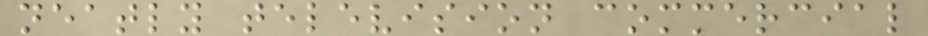neatly television commercial
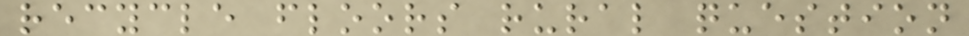recycle floors rural question
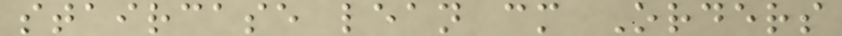staircase lean cm Orders
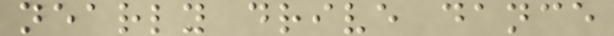nearly drive dance
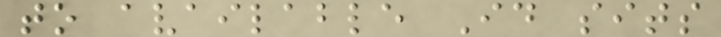to available Id sits
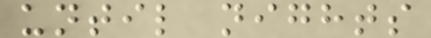until nights
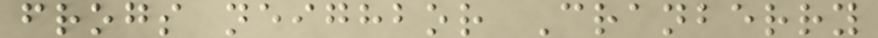frogs neighbor Cranberry
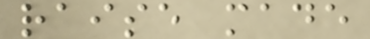raise made
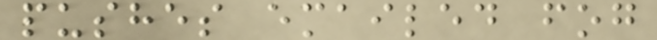pushes emailed fog
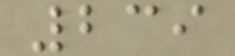239
